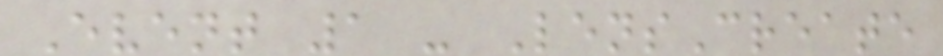Event 1 - LensCreate
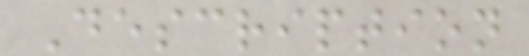Description
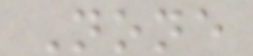None
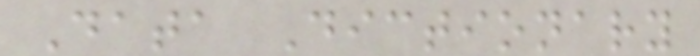Data Dictionary
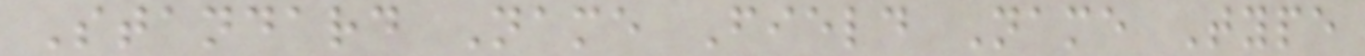Standard Name Field Name Type
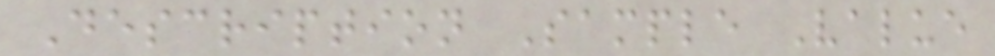Description Sample Value
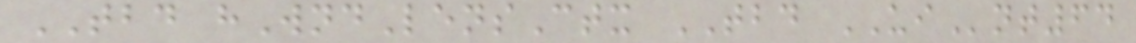TBD hWndLensCtx TBD UInt64
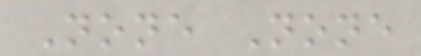None None
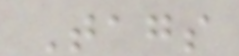Tags
